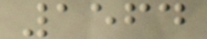1564
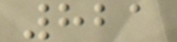821
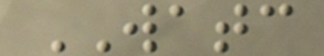WATC
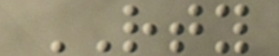RTY
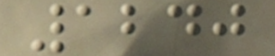1240
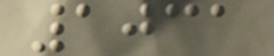1031
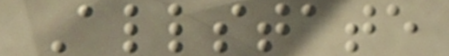Allstate
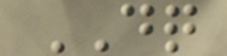DQ
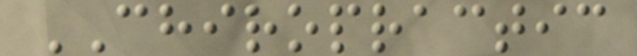CHIROPRACTIC
